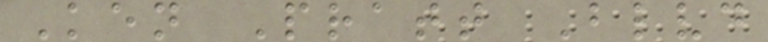Ken Pratt Blvd
